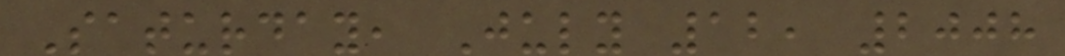Saturday, July 12, 2008
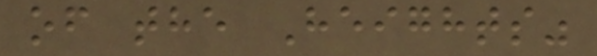of the Heights"
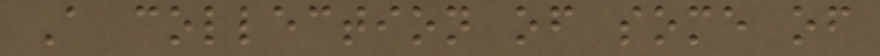A collection of some of
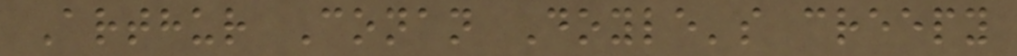Arthur Conan Doyle's creepy
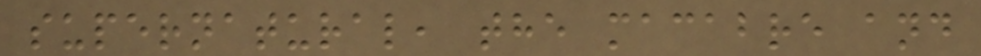supernatural, the macabre and
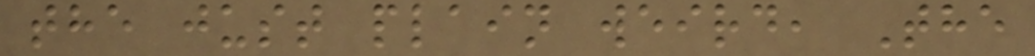the just plain weird, The
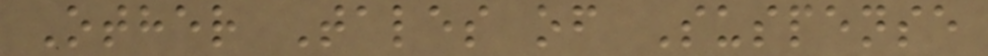Other Tales of Suspense
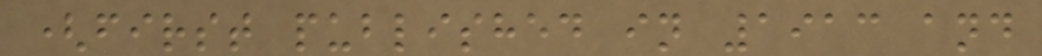(first published in 1913 and
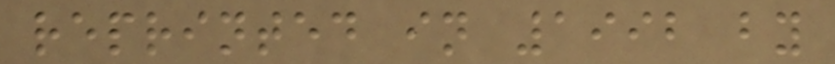reprinted in 1992 by
